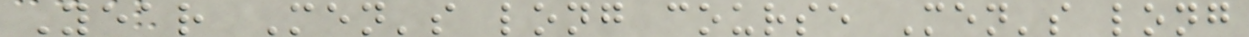Year Men's long course Men's long
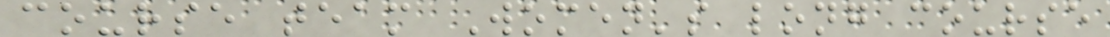course team Women's long course
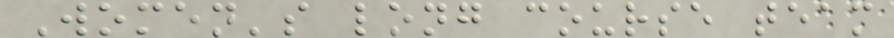Women's long course team
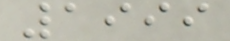1999
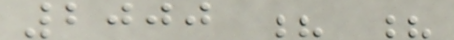2000 ? ?
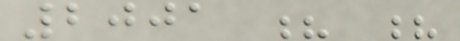2001 ? ?
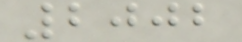2002
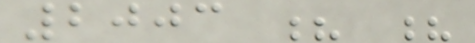2003 ? ?
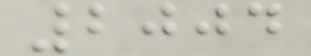2004
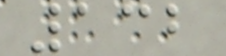132
